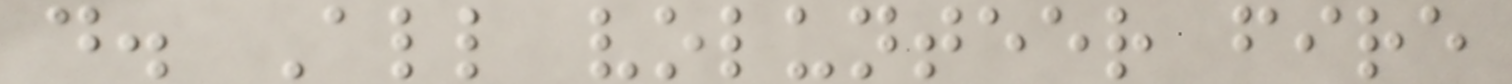d. All volunteer fire
